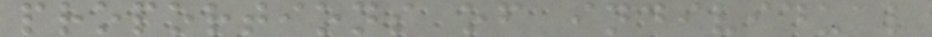proportions of individual
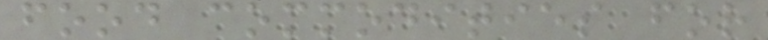food commodities for
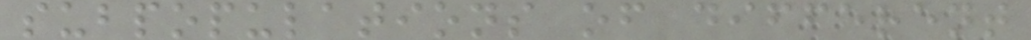subpopulations of different
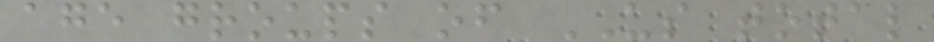age groups of US total
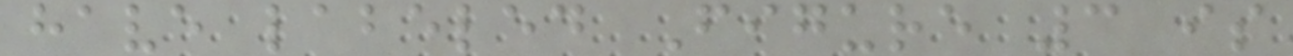have labeled Figure 3 is
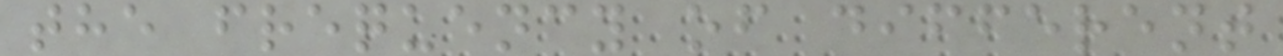the frequency of different
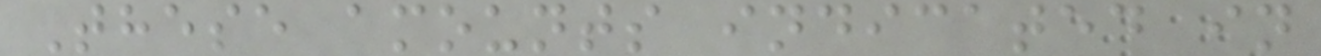These amounts indicated in
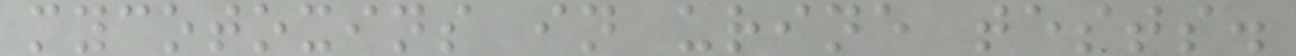mycotoxins in urine tests.
